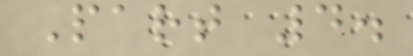Part 4.
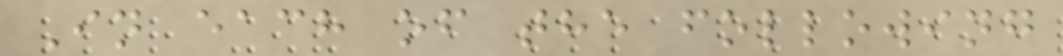In each of the following
